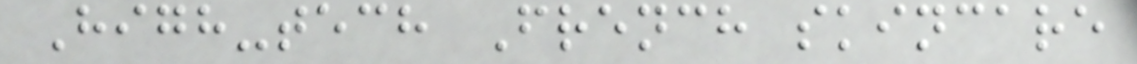High-tech French skincare
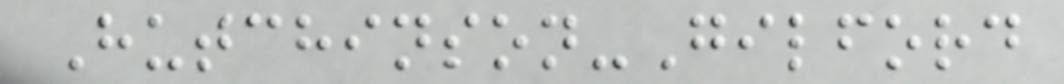Hutchinson-Gilford
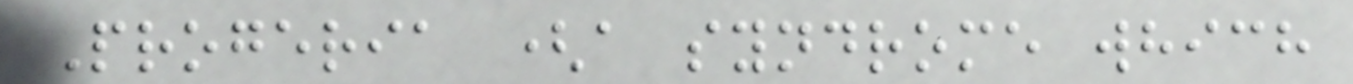Progeria (a syndrome which
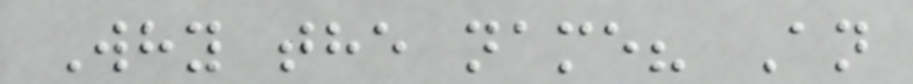Why the name? An
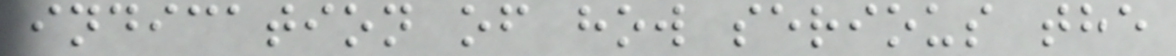indication of how serious the
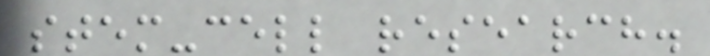stem-cell research.
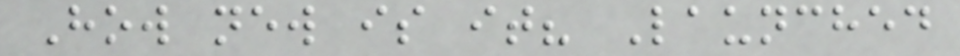How new is it? Launched
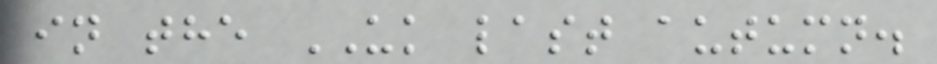in the UK last autumn.
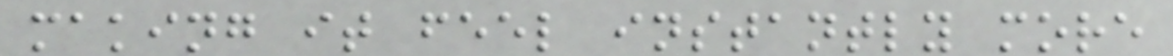making it feel instantly more
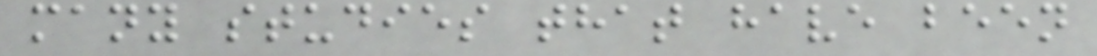many studies that have been
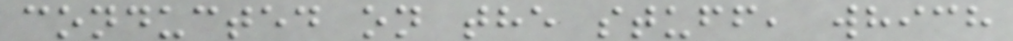conducted on the stuff, which
